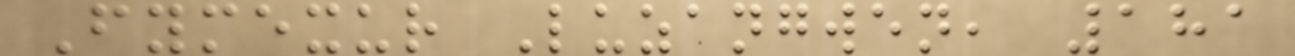Fymexur Luzangwen, 181
